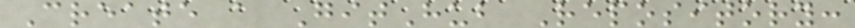Create a GitHub Repository:
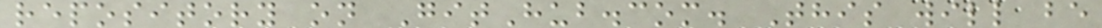repository on GitHub.com. This will be
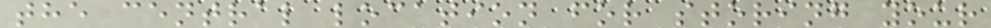the central location for storing your
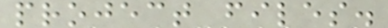project files.
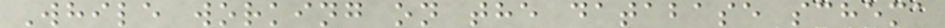While working on the database schema
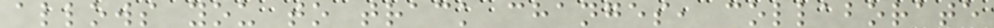allows you to track changes, collaborate
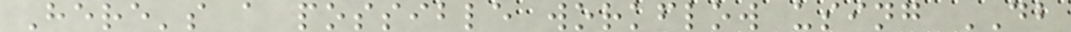Here's a possible workflow using DB
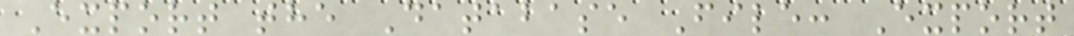Export the Database File: Export
